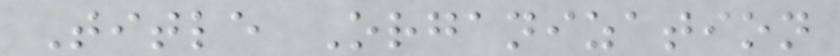Title Organization
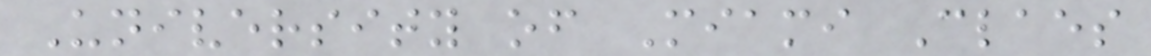University of Miami Claes
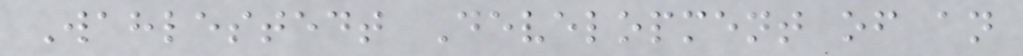Wahlestedt Development of an
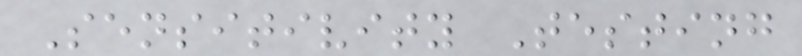Sensitivity Testing
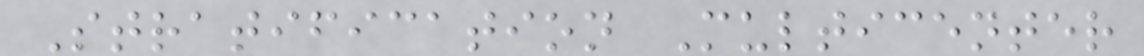Stratification Multicenter
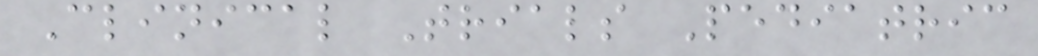Clinical Trials Pediatric
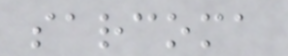sarcoma
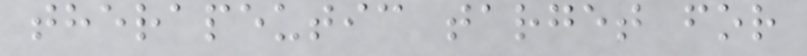therapeutic target for
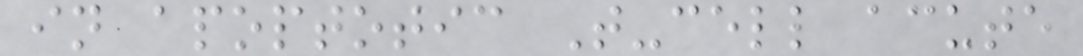in apoptotic T-cell acute
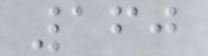160
